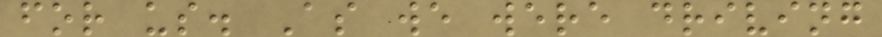for us. As we were driving
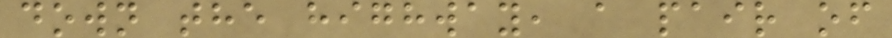down the highway, a pair of
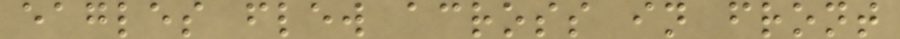eagles flew across in front
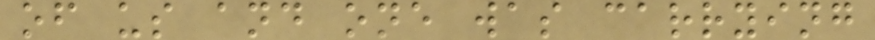of us and one was carrying
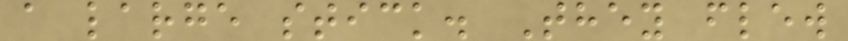a large stick. They flew
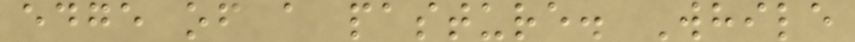edge of a pasture. While
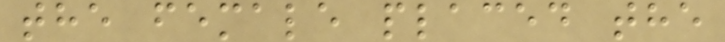the female placed the
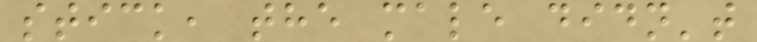stick, the male didn't
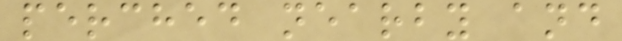perched nearby and
